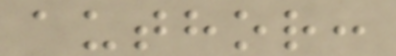author:
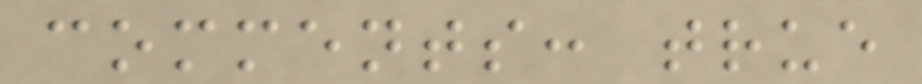comments: true
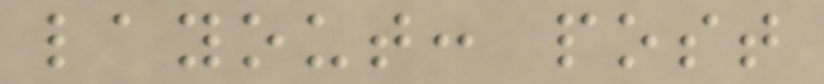layout: post
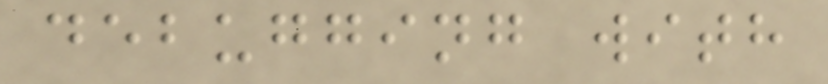debugging with
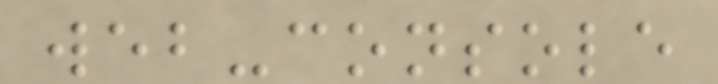web-console
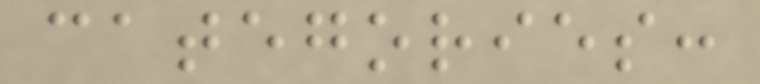categories:
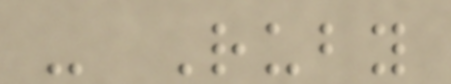- Ruby
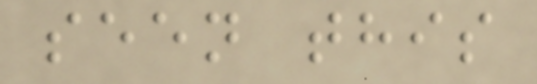seen this
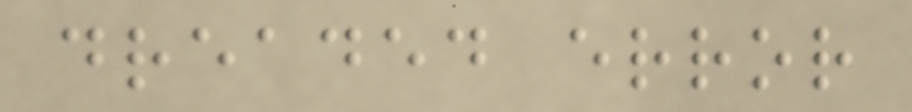dreaded error
